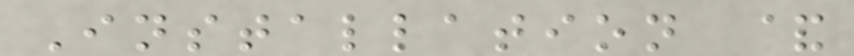Installation &
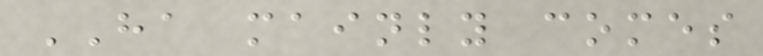HA mainly comes
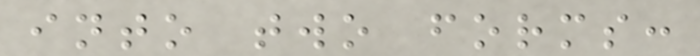into two forms:
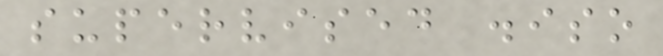supervised .iso
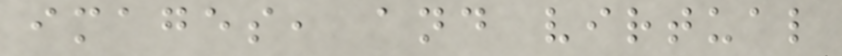images, and virtual
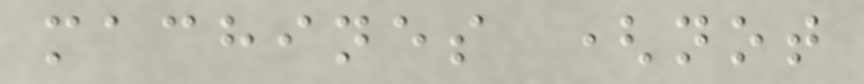machines (not
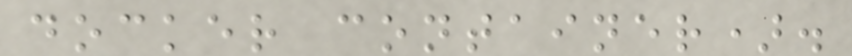docker container).
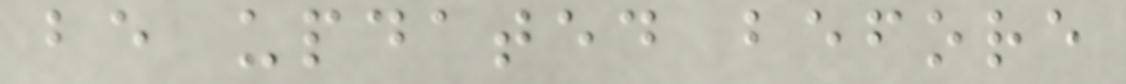be updated before
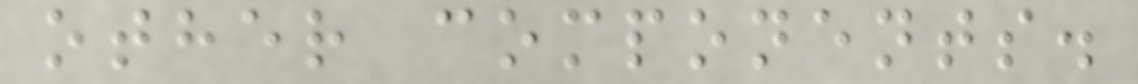other components.
